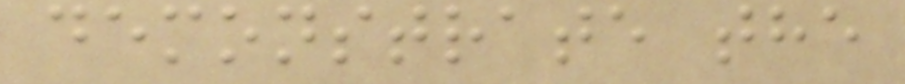demonstrate the
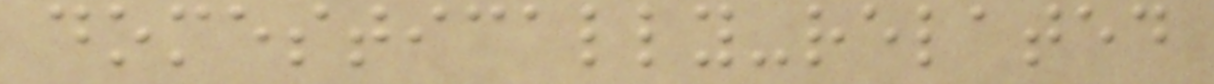domestically-related
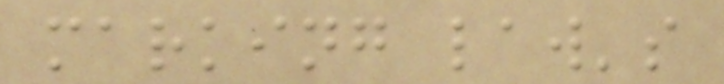marking law's
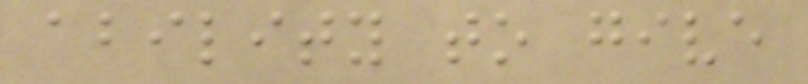ability to give
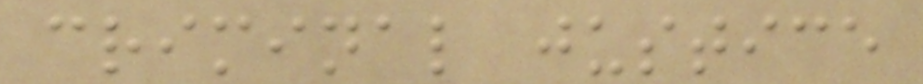criminal justice
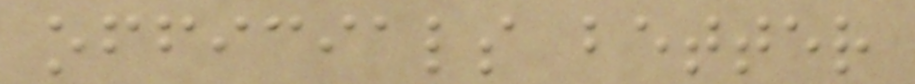officials better
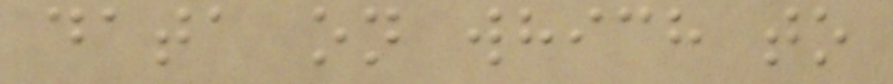data on which to
